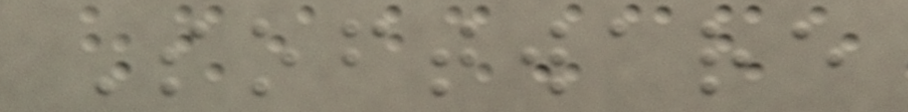Software
